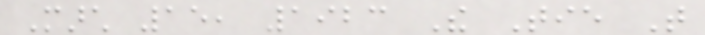March 15, 1923 The Tie That
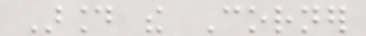Around the Corner
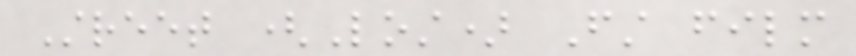Street (Lost) First film
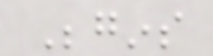Begins
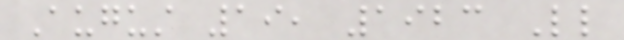August 19, 1923 Little
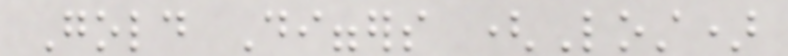Gold Diggers (Lost)
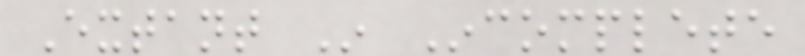Extant In Incomplete
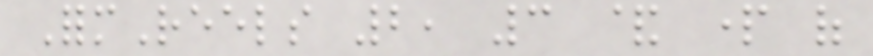FormReels 2, 3 & part of
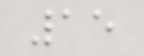15
